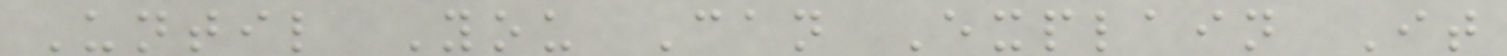Until You Can Explain It
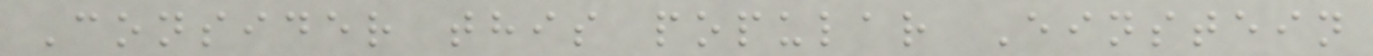Consider this popular Einstein
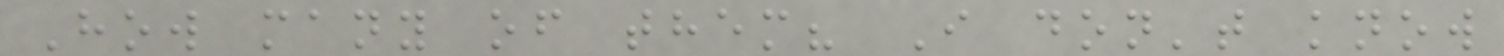How many of them? I don't know
